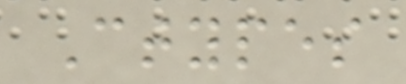Ctypes
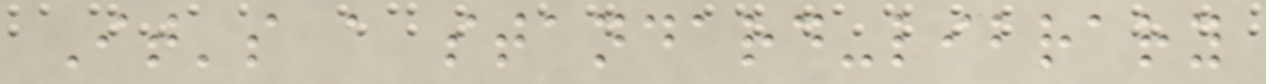It's a standard-library
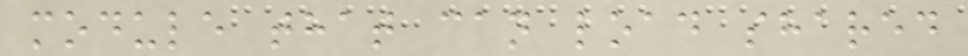module that can load shared
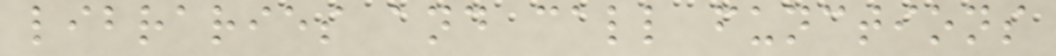libraries and call functions
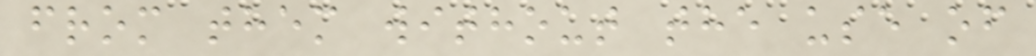from them without the use of
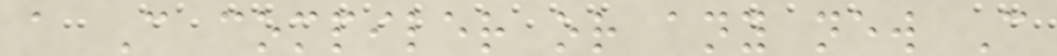a C compiler or any new C
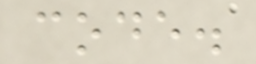code.
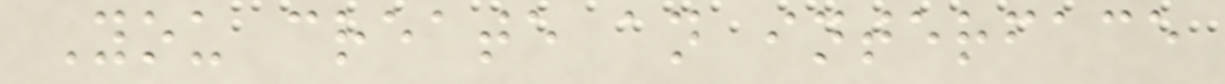You create an interface
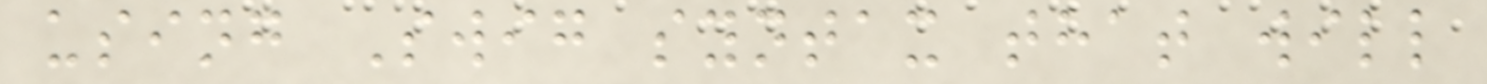using Swig syntax that will
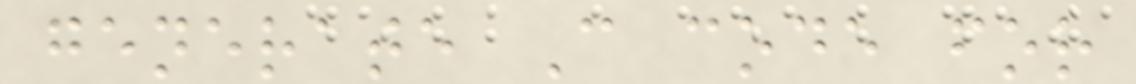generate C code for
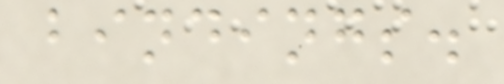bindings.
